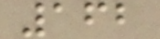162
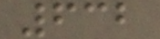632
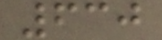630
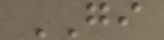GI
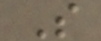S
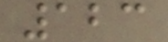123
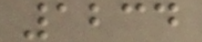1234
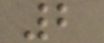2
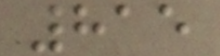815
